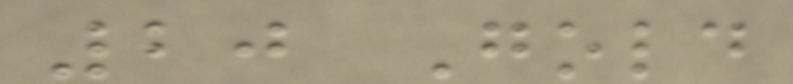20 Gold
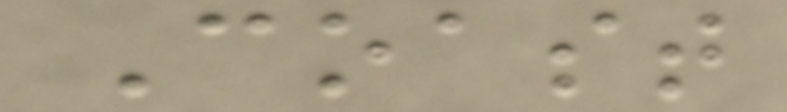Coast
